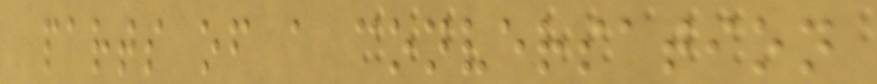parts of a conversation
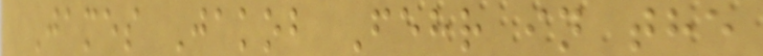James Jakob Fehr in the
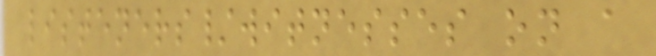listeners/witnesses on a
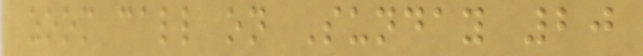zoom call on Sunday 20
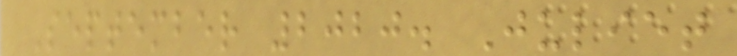September 2020. Juliet
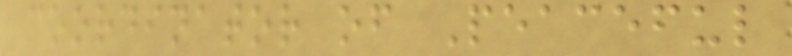coordinator of Peaceful
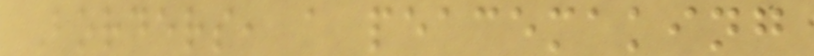Borders, a peacemaking
